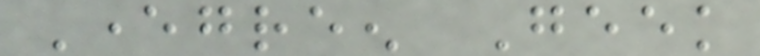Evergreen Geek
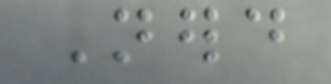Nerd
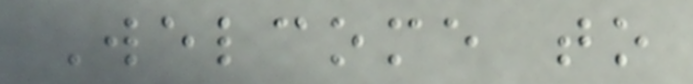Welcome to
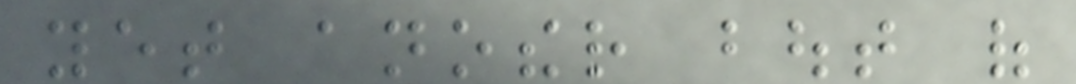yet another bout of
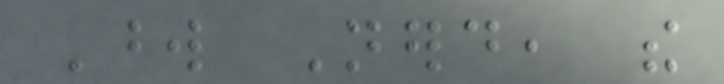Word Nerd, the
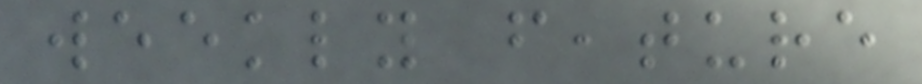weekly feature
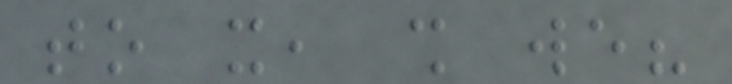to it, shall we?
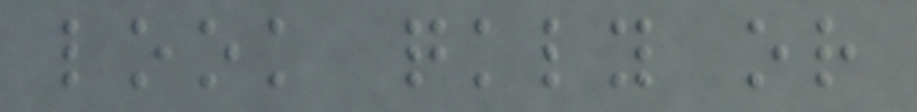look quickly or
